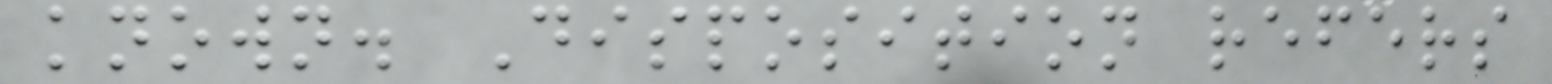known. Disposition refers
